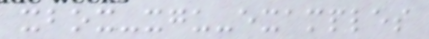xbox-xgu-examples
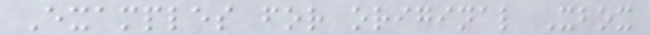Examples for original Xbox
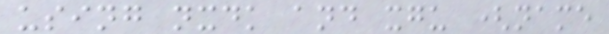using nxdk and xgu (name
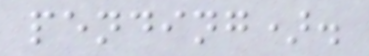pending).
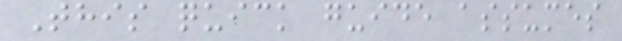This quick guide assumes
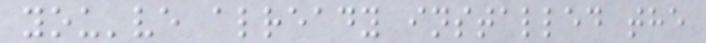you've already installed the
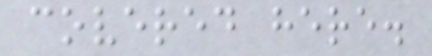covered here.
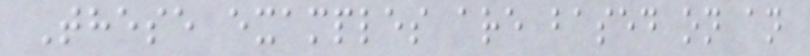These examples are based on an
